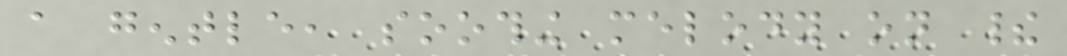a gentle, soothing melody on their
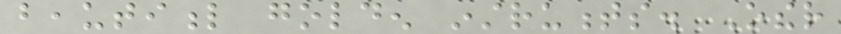beautiful golden instruments. Other
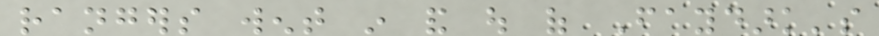rangers went in and out of Faydark's
